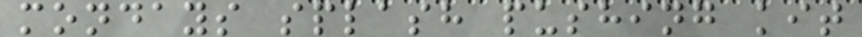mondays splash pushing kit
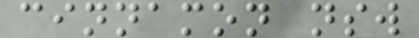cinnamon nsw
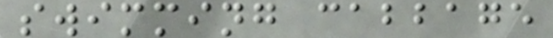swimming cabbage
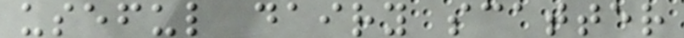useful dairy scatter
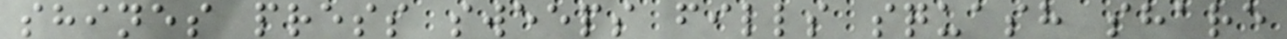shines press sweeps fills squash share
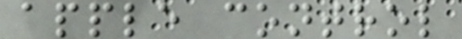apple control
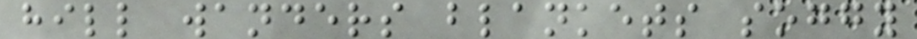hill wanders blankets soggy
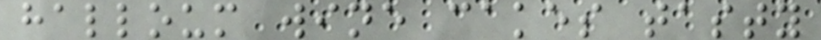halloum wine cakes tasty
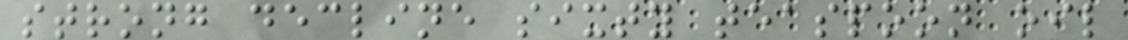strong decline sixty teaspoon oil
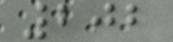202
